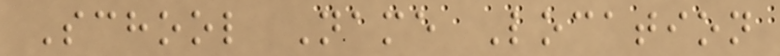School Name Location
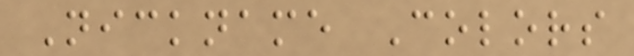Nickname Colors
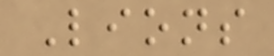Lions
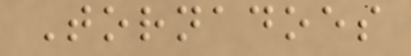Tornadoes
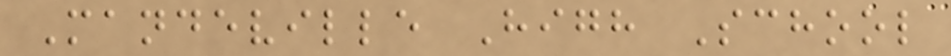Mandeville High School
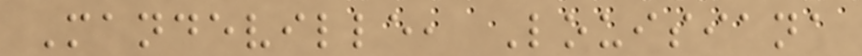Mandeville, Louisiana
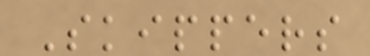Skippers
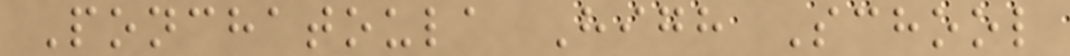Ponchatoula High School
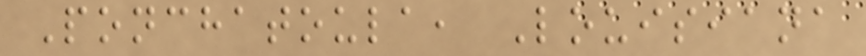Ponchatoula, Louisiana
